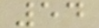54
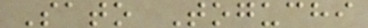Sato Toguchi
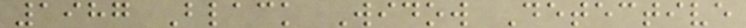1987 Black Widow Detective
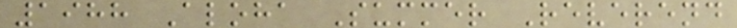1988 Aloha Summer Reverend
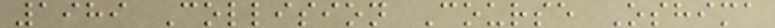1989 Collision Course Oshima
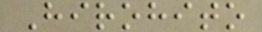Hirohito
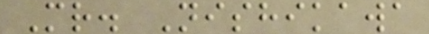Mr. Nishikawa
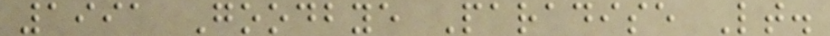1991 Goodbye Paradise Lt.
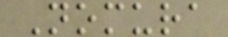Nomura
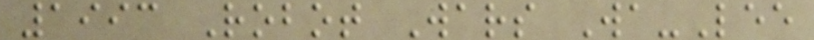1993 Robot Wars Wa-Lee
